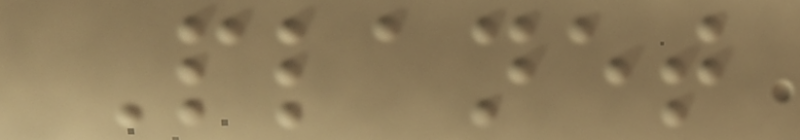Planet
